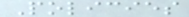Policies
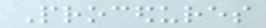Procedures
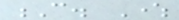C. Where
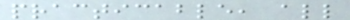practicable, all
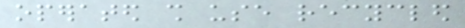operated shall use recycled
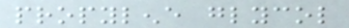propylene glycol
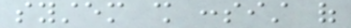system shall consist of
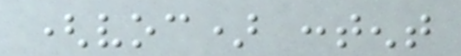(voc) content
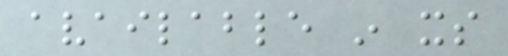available in its
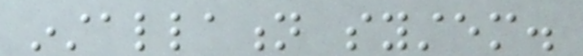installation system.
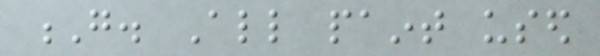G. All paint used
